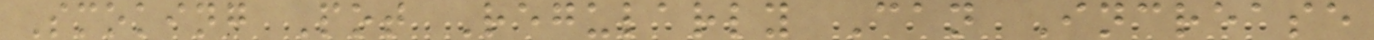Smoking Pot Regularly Can Increase
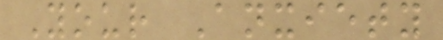Your Anxiety
